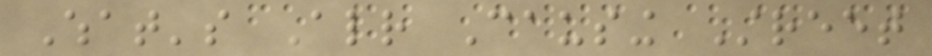What's Already Causing Street
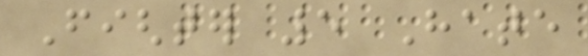Fighter 5 Hate
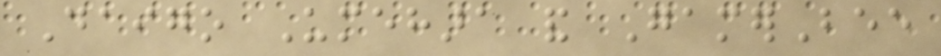Daigo Umehara and GamerBee
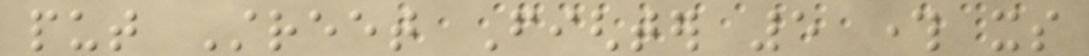put Street Fighter 5 through its
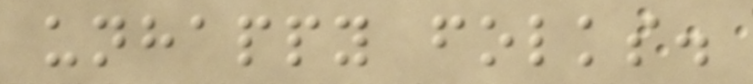unhappy folks.
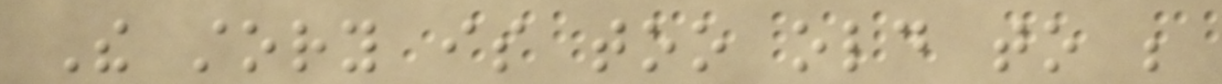The story is too old to be
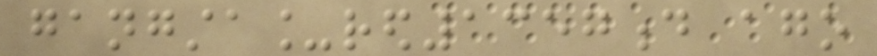gangsta_red1357d ago
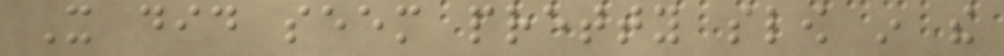It did seem pretty slow in the
